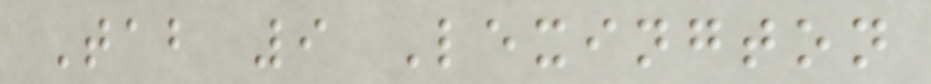Tab 9 Lexington
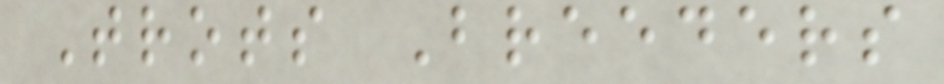Trots Breeders
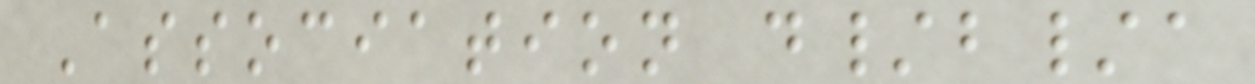Association d/b/a
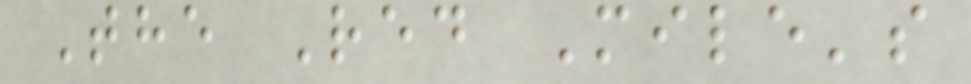The Red Mile's
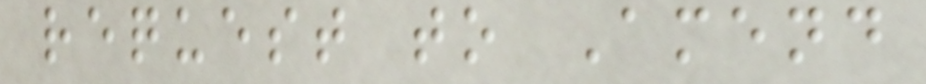request to Amend
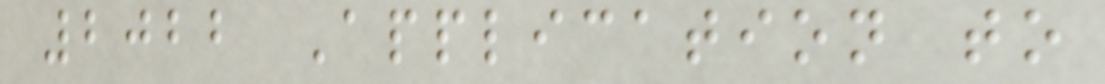2022 Application to
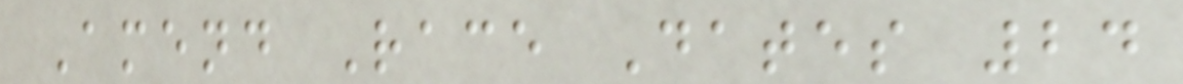Amend Race Dates 24
